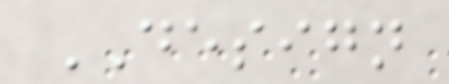DESIGN
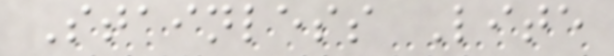Stainless Lite
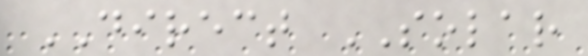DIRECT SOLAR
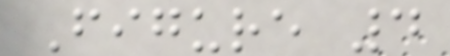Figure 4
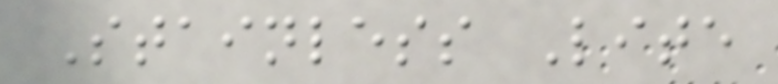Stainless Lite
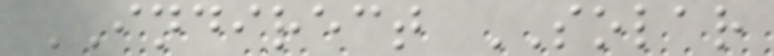INDIRECT SOLAR
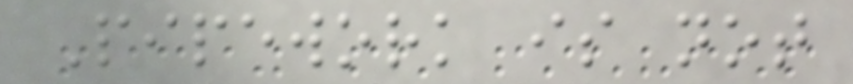Pipework is not
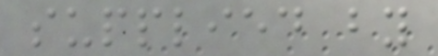supplied by
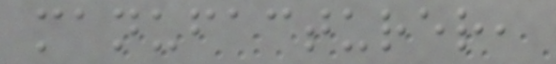manufacturer,
